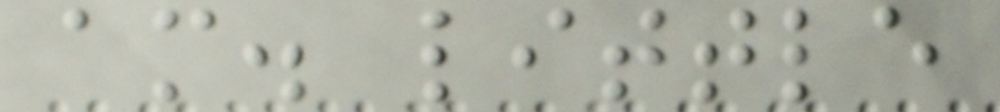am. little
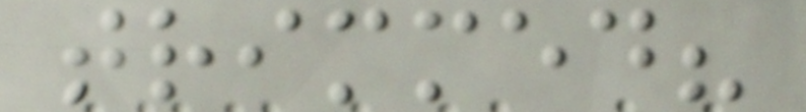trimmed?
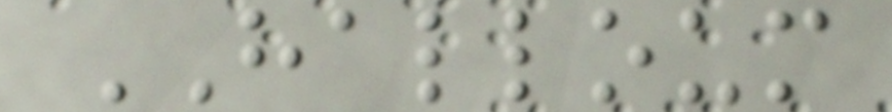HALLOUM
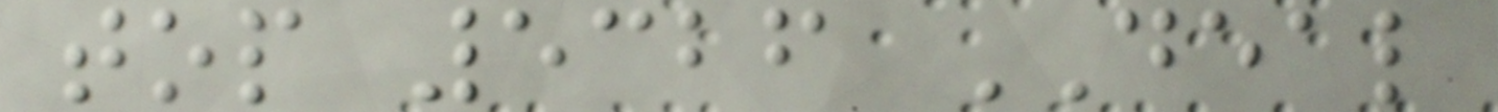top 5326 DEAL
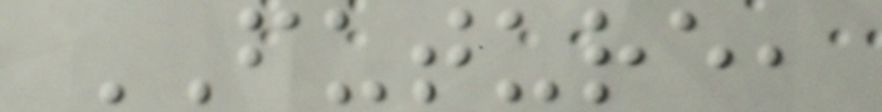FUTURE,
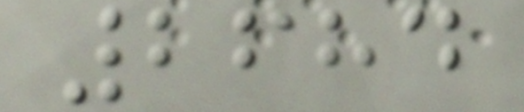2684
